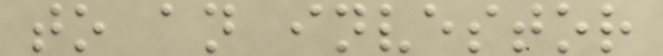to an investor
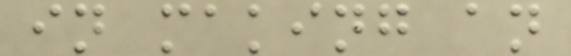in making an
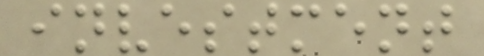investment
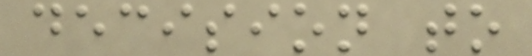decision to
